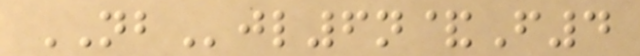NBjl6n&F4
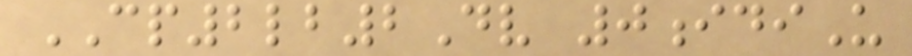CP2lb2Dv 0idiU
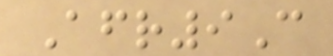Afr9C
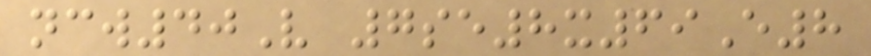ncw40V 7se8x69E8
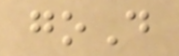goD
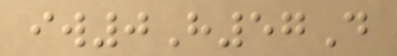iw0H57D
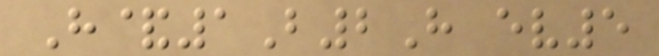H&1B2H ev5
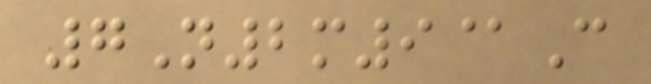7N2m9@C
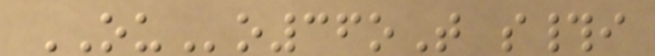OUo36oT s#i
